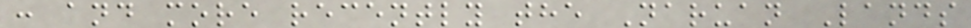: and more recently the Naruan Lands
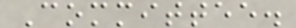Committee.
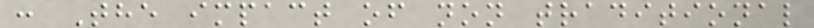: The impact of non traditional
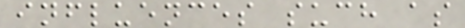influences such as
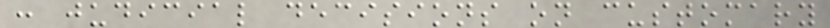: judicial decisions on customary
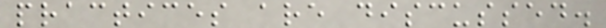practices are discussed.
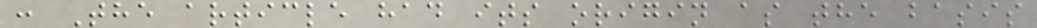: The article had its origin as the basis
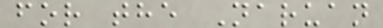for the Naruan
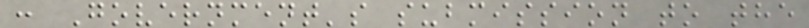: Government's submission to the
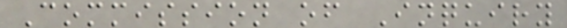Commission of Inquiry
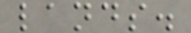lands.
